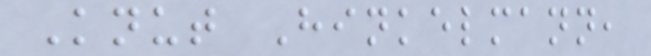Knut Hinkelmann,
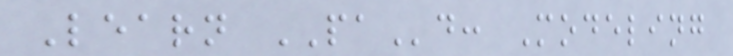Learn PAd: Modeling
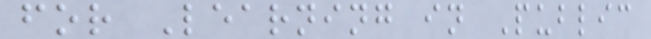for Learning in Public
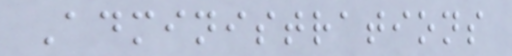Administrations
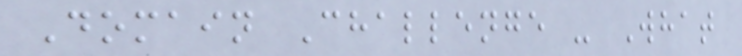Domain Challenge - What
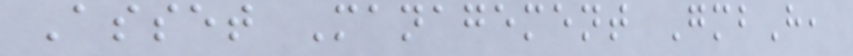Asset Management GmbH,
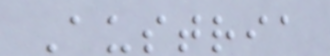Austria
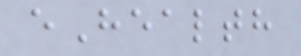eHealth
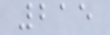215
